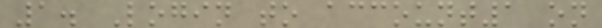1. Login to account1 on
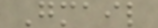Gmail
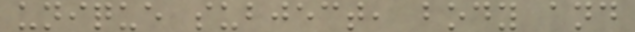unique subject, body and
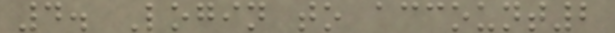4. Login to account2
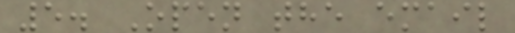5. Open the email
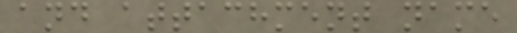and attachment name
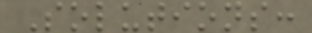Solutions:
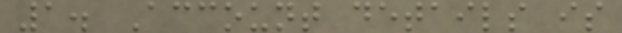1. Account details is
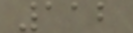112
